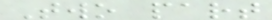Two part
